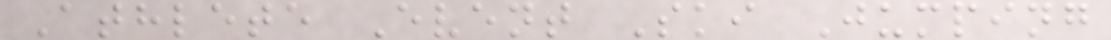Athlete Event Ski Jumping
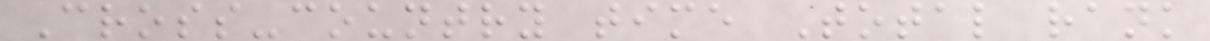Cross-country time Total rank
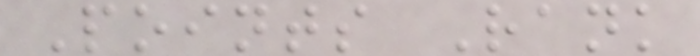Points Rank
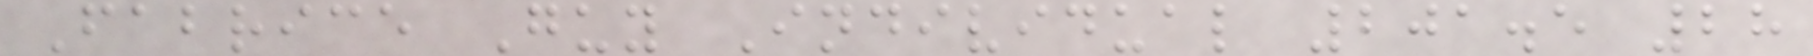Fabrice Guy Individual 201.5 28
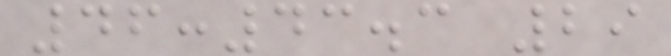46:43.3 29
